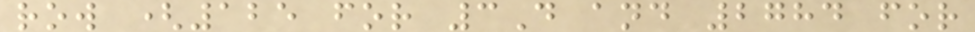row (125 for 3D and 2784 for
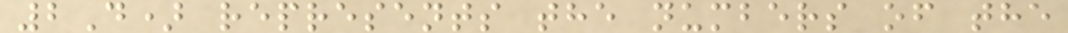2D) represents the numbers of the
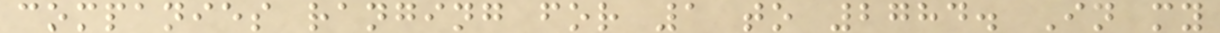companies ranging for 1 to 2784. In my
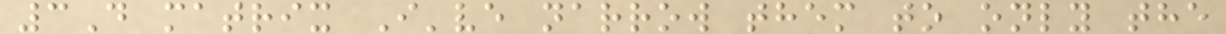3D matrix I've narrow them to only the
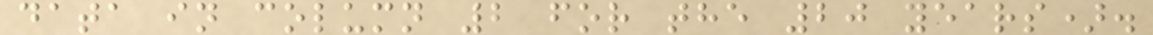data in column 2 for the 20 years).
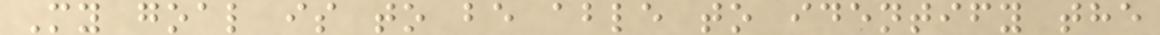My goal is to be able to identify the
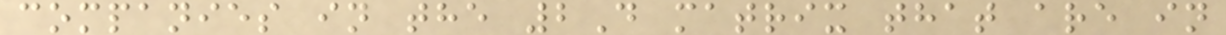companies in the 2D matrix that are in
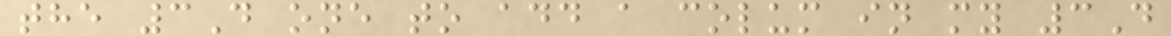the 3D one to add a colum in my 3D
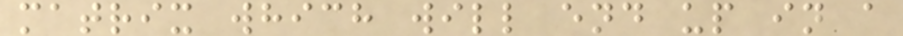matrix which will end up in a
